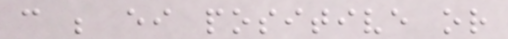can be either positive or
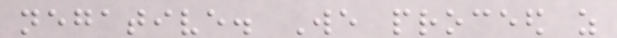negative. We proceed as
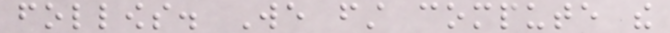follows. We first compute the
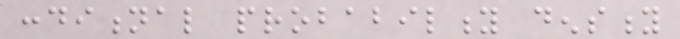conditional probability density
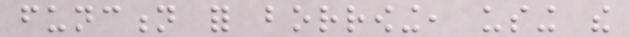function for borrowing, using the
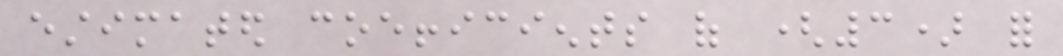estimated coefficients of (3) for
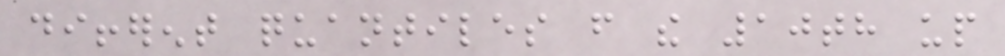different quantiles from the 10th up
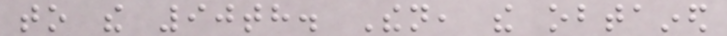to the 90th. Then, the obtained
